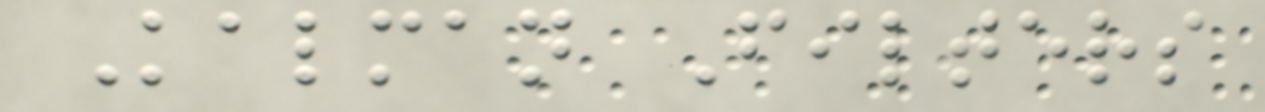Kalman Filters
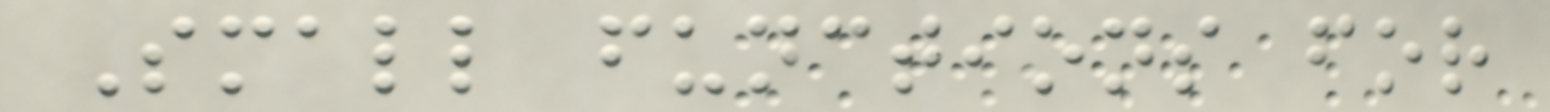Small functions for
